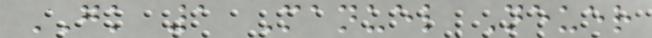GK 1 Manuel Neuer
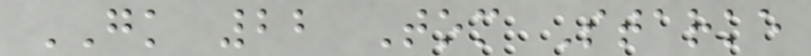GK 22 Tom Starke
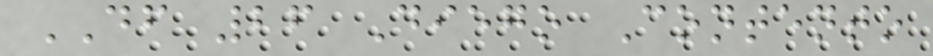DF 26 Diego Contento
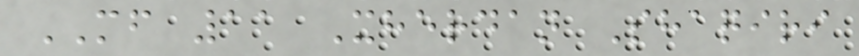MF 11 Xherdan Shaqiri
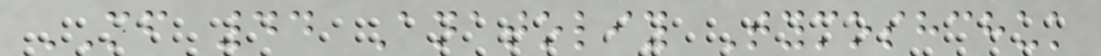MF 44 Anatoliy Tymoshchuk
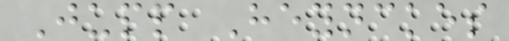Jupp Heynckes
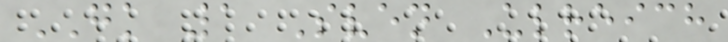GK 1 Sven Ulreich
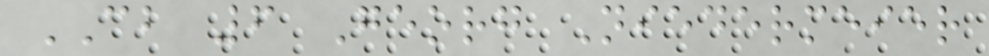CB 6 Georg Niedermeier
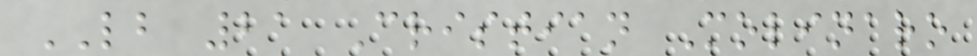LB 21 Cristian Molinaro
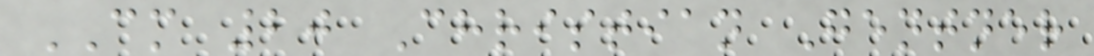CM 20 Christian Gentner
